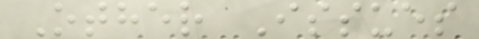Other Issues
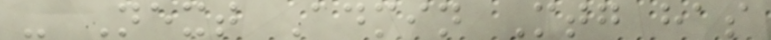- Next Admin Mtg has
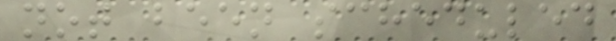not been scheduled
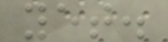yet.
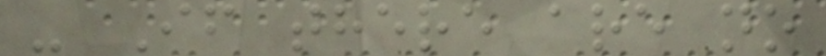- If there are no
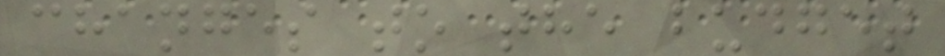changes to the budget
